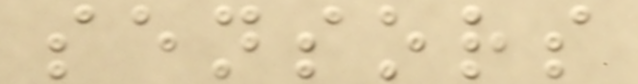sensors
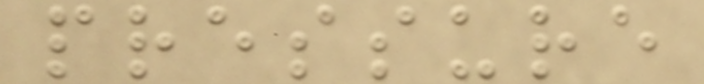pressure
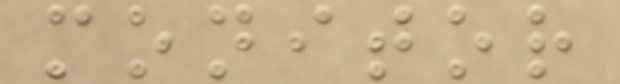monitor
